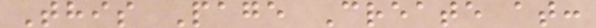This Page Create at:
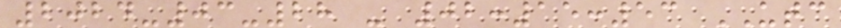2024-03-28 - 02:15:53 UTC
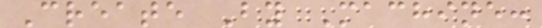Create By Machine:
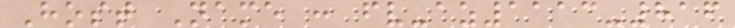Host Name : fv-az1113-816
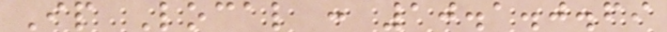Ip Local : 10.1.0.69
